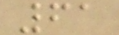61
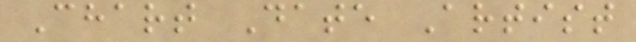Chart Date Artist
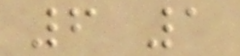6 1
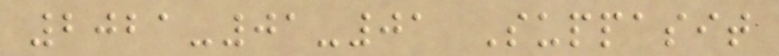2021-01-01 Suppasit
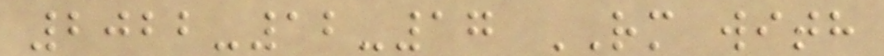2022-12-17 RM with
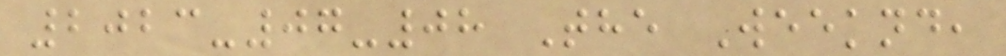2023-07-08 The Weeknd,
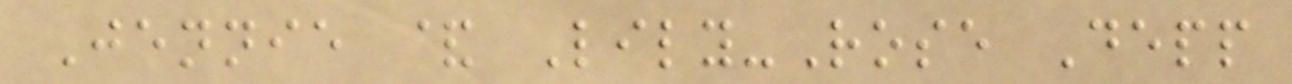Jennie & Lily-Rose Depp
